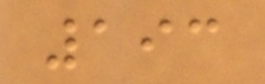193
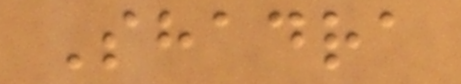Shadra
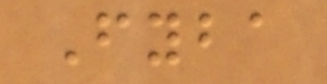Fyba
